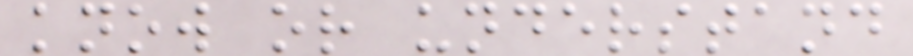know or understand
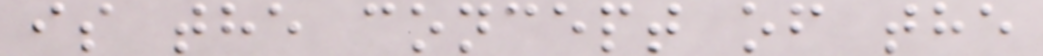is the concept of the
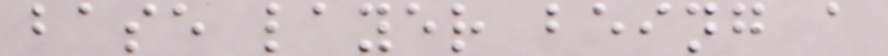base layer being a
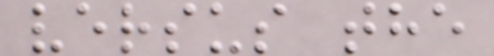versus the
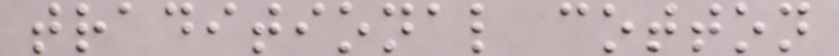traditional cotton
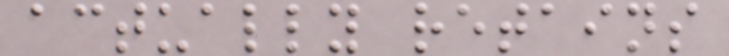actually retains
